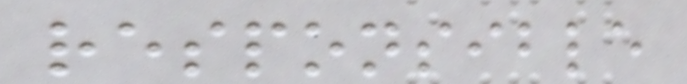responsible
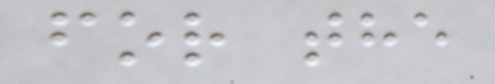for the
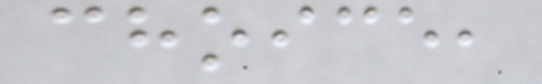choice,
